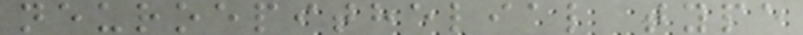neuroepithelial type
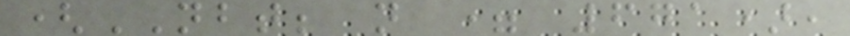(NBT; n = 671),
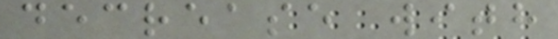decrease with
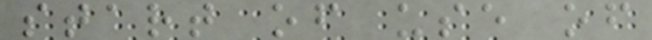start of use of
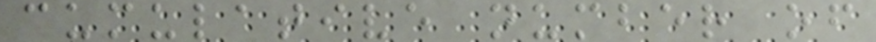cumulative number of
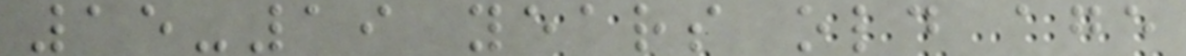15-19 years old age
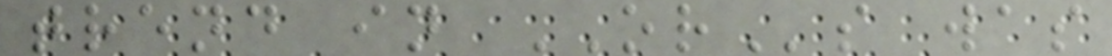trend in ORs was
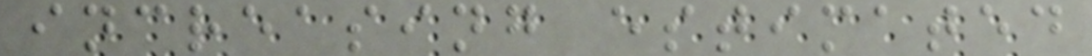increasing estimated
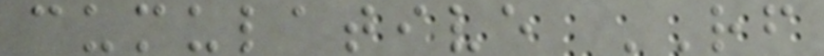cumulative RF
